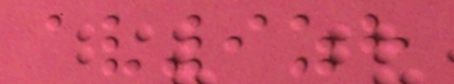av9zh
